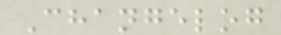Changelog
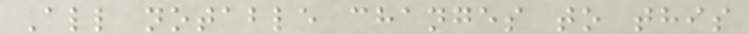All notable changes to this
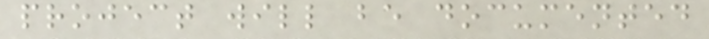project will be documented
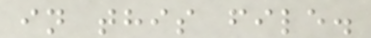in this file.
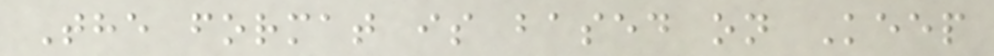The format is based on Keep
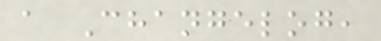a Changelog,
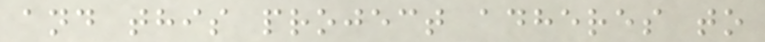and this project adheres to
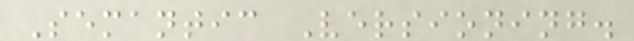Semantic Versioning.
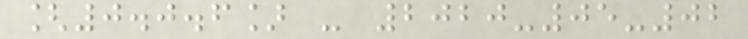[0.0.6] - 2020-05-02
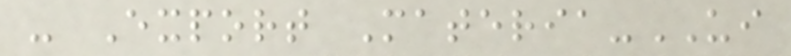- Export Materia-UI
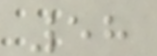58
